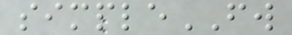simpleFW
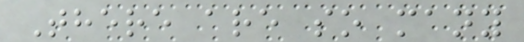There are so many
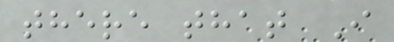there that I
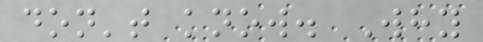don't know. Why
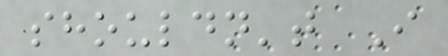shouldn't I
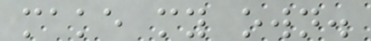make my own.
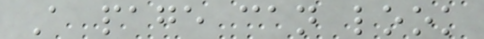A page can look
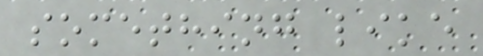something like
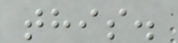this.
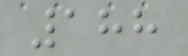188
